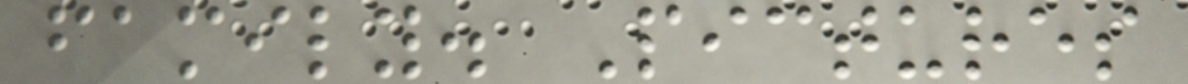family. Pictures
